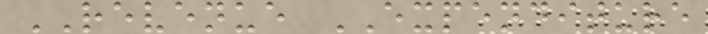REVENUE EXPENDITURE
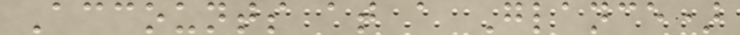Accounts at a Glance)
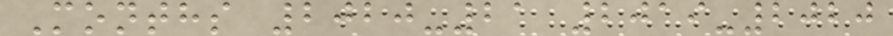Months 2020-21 2019-2020
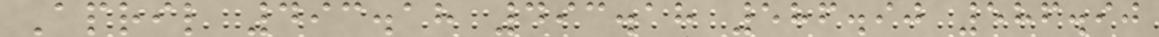April 493.18 493.18 586.90 586.90
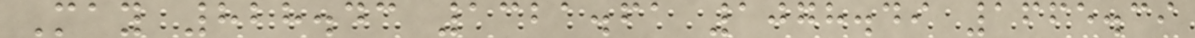May 828.43 1321.61 1078.49 1665.39
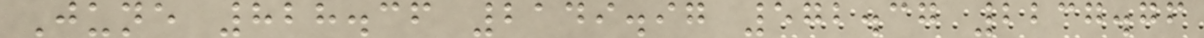June 828.36 2149.97 572.37 2237.76
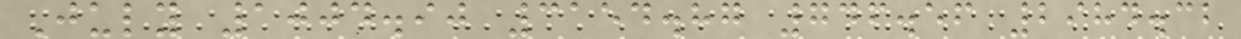July 1004.90 3154.87 746.56 2984.32
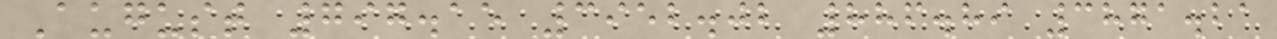August 797.15 3952.02 886.89 3871.21
